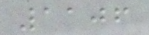1106
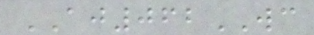AJ062WC
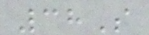38S
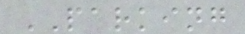PARKING
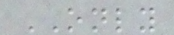ONLY
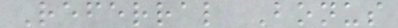Referral Bonus
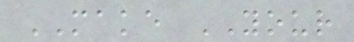MAKE YOUR
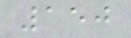150
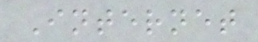Internet
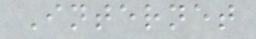Internet
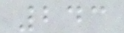243
